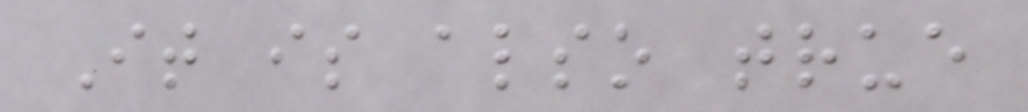It is also true
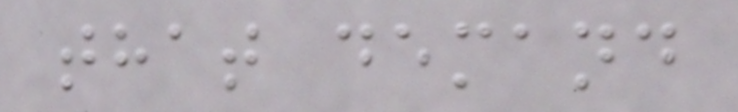that demand
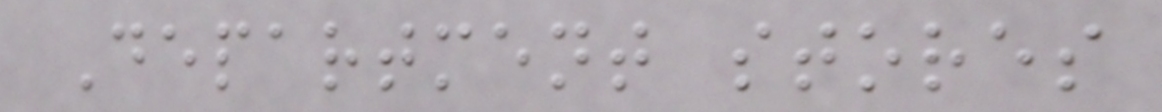Department stores
